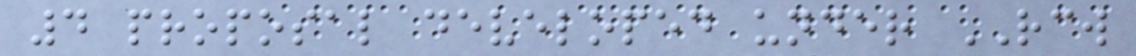4 proposal developed under RCW
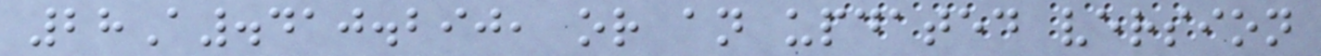28A.410.290, or an updated version
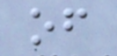of
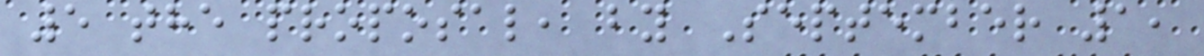5 the proposal, by September 1,
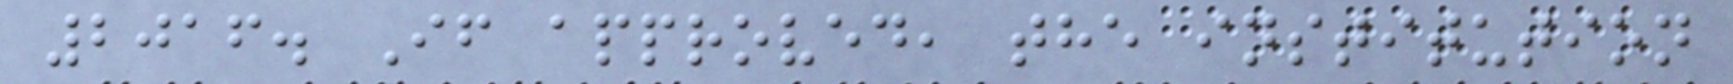2016. If approved, the institution
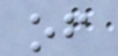of
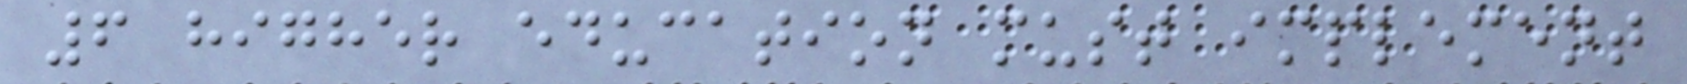6 higher education must implement
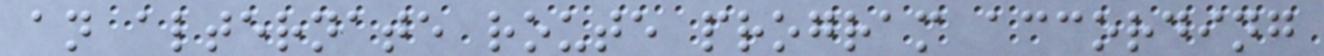an alternate route program according
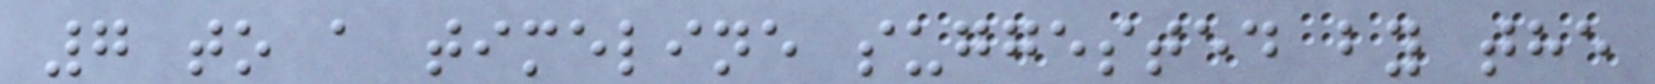7 to a timeline suggested by the
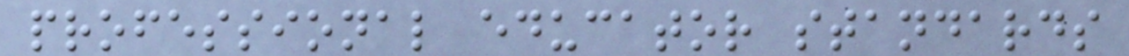professional educator standards
